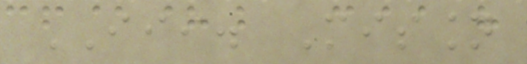III. Mission
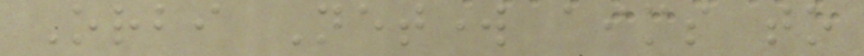Orbi Network aims to
